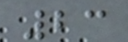23
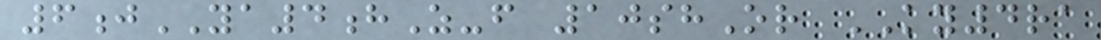6jYA4hZ-f 10shOr KY4ra
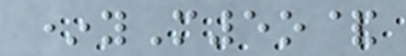*yM5o&
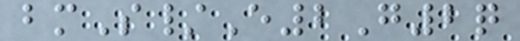bmS/E2G2q
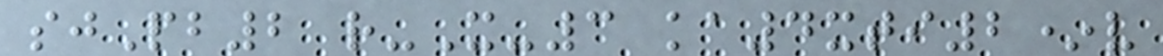sjPb2 r-X-3 ka4xti2*v
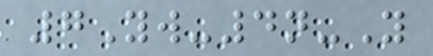7Yw-4n-Y
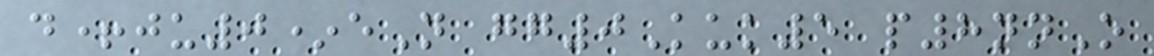d+ju0*eN gg0Kuk5 p8nnO
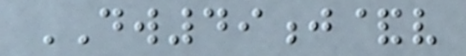DW49j&v
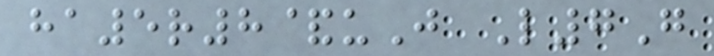ha5r8&uJ L7G
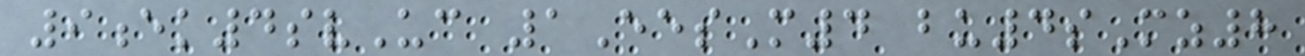9ek4svUc 1EesM4 bu4sMz8
